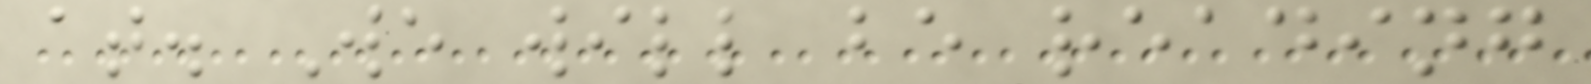at. We will be reading
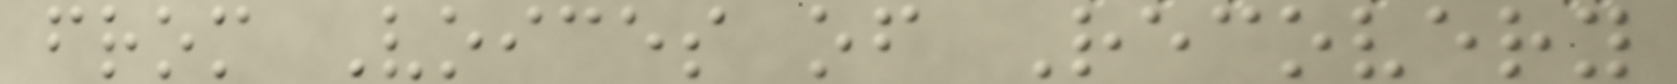from Voices of Recovery
